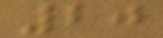20
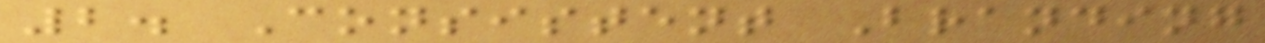2. Consistent Branding
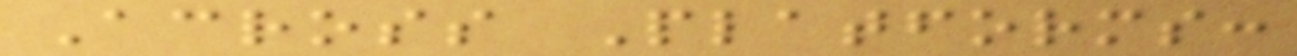Across Platforms:
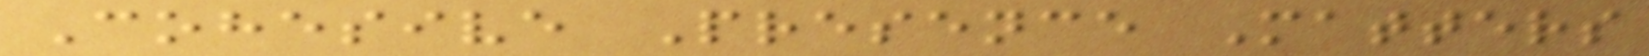Cohesive Presence Matters
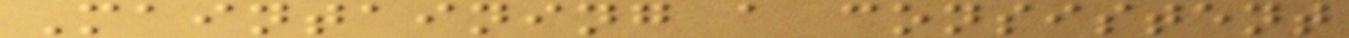Maintaining a consistent
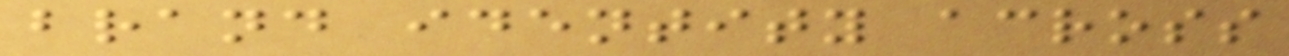brand identity across
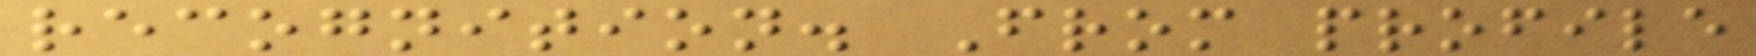recognition. From profile
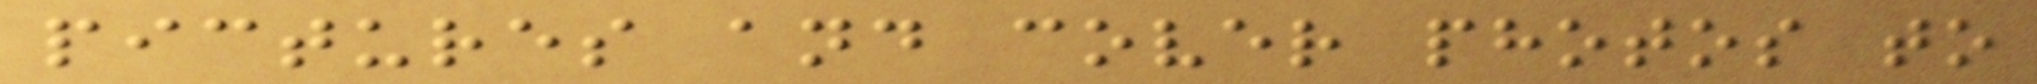pictures and cover photos to
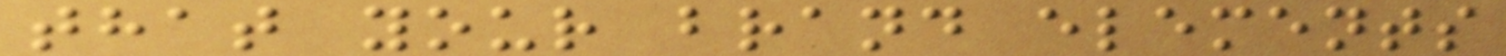that your brand elements
